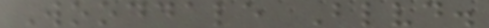Wooddale Blvd.
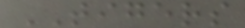TIGERS
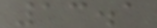13.1
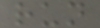run
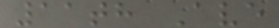11th Ave
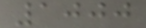1000
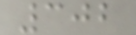302
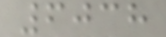6038
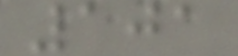101
